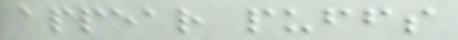appear puffs
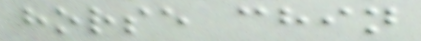horse chin
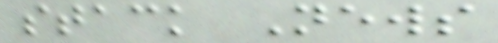stack News
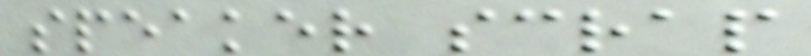speaker scrap
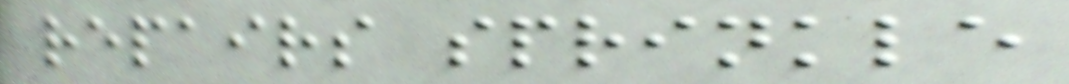repairs sprinkle
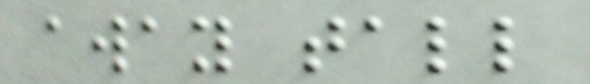away tall
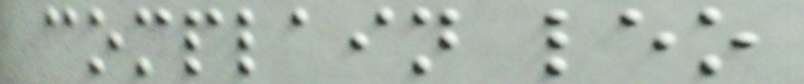complain leo
